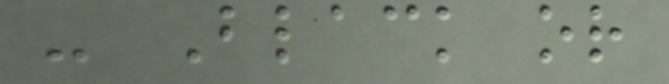- Black or
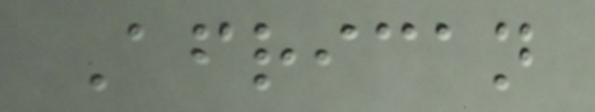African
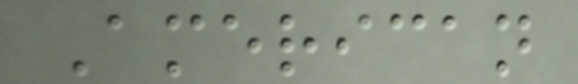American
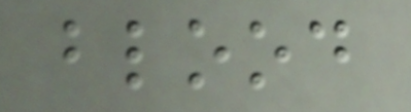blood
